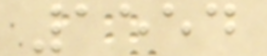1554
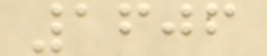1606
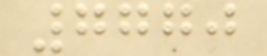7770
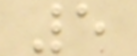5
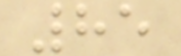85
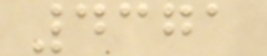4371
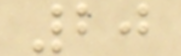20
